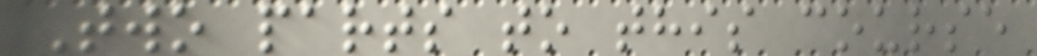Two parts to this course
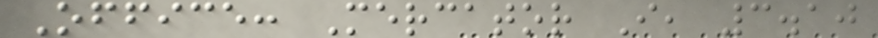Office: Mercator I, 3.10
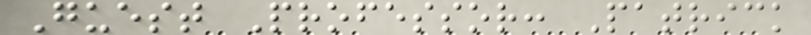Guest Professor: Patrick
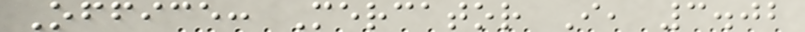Office: Mercator I, 3.02
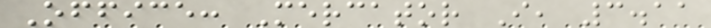Office: Mercator I, 3.11
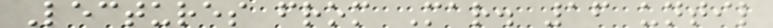Lectures from Mar. 16 until
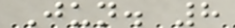Jun. 8
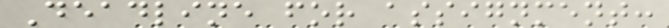Deadline for assignment:
